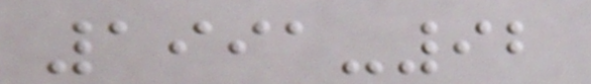1991-92
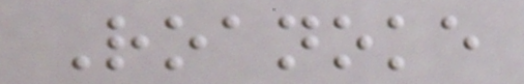Roanoke
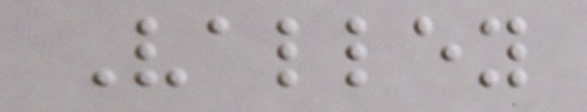Valley
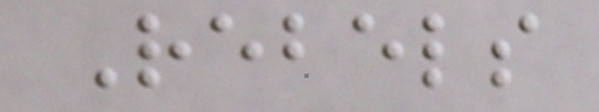Rebels
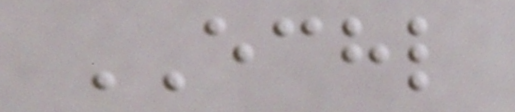ECHL
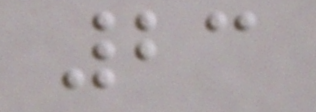23
